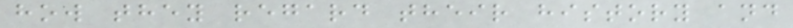how they regard their history and
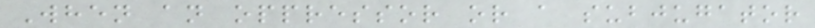When an oppressor or a subjugator
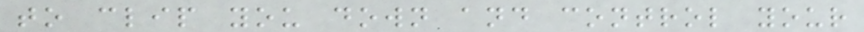to clip you down and control your
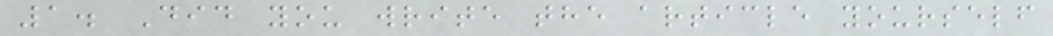1. Did you write the article yourself
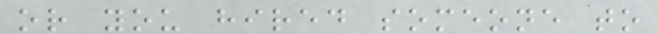or you hired someone to
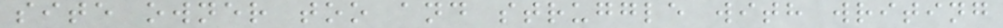site owner too and struggle with writing
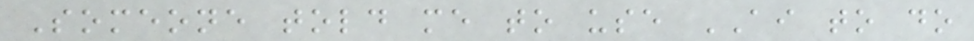Someone told me to use AI to do
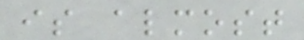is almost
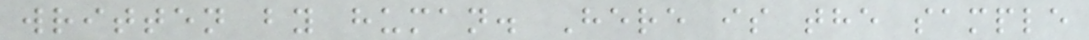written by human. Here is the sample
